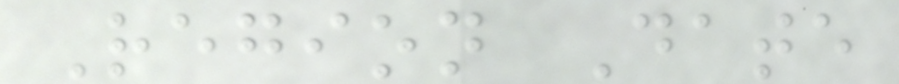Region Date
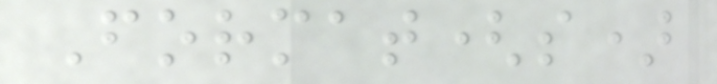Format(s)
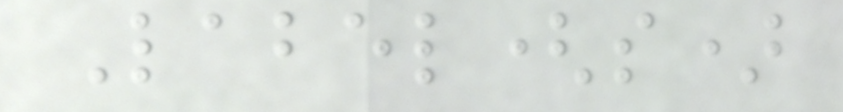Label(s)
